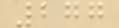277
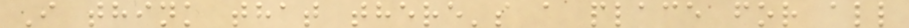I think that there's a place for all
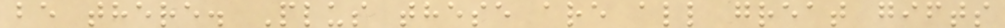be there. Plus these are all great gifts
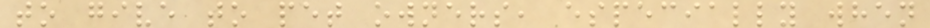to give to pet owners, especially when
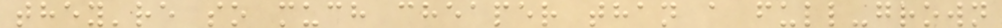they're so much cheaper than a full-grown
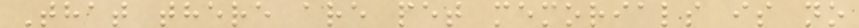That there are pet memorials is no
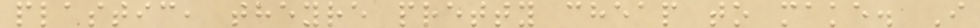plastic, theyre pretty cheap to make. I
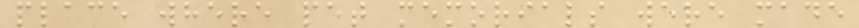place where pet memorials were made
